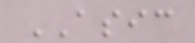ASIC
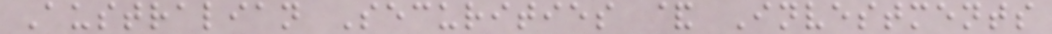Australian Securities & Investments
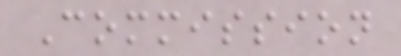Commission
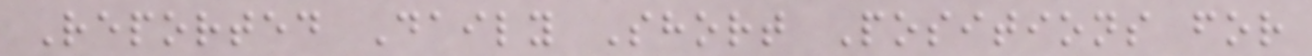Reported Daily Short Positions for
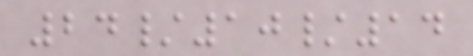24/10/14
